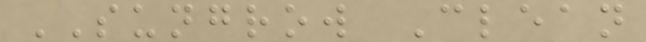SUNGROW Clean
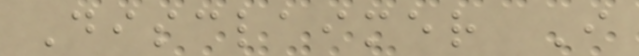Disclaimer I
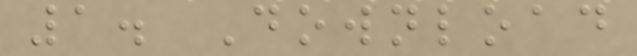1. Download
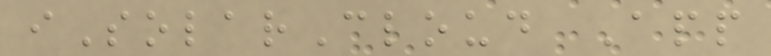iSolarCloud App
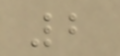2
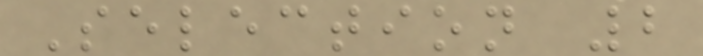Selection 2
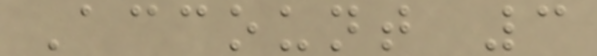Account 3
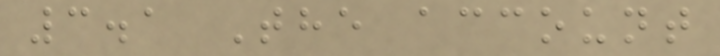3.1 The account
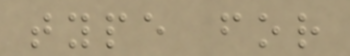type for
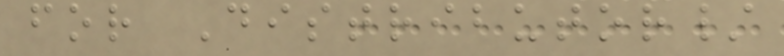for Distributor/
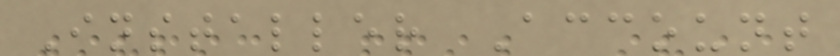Installer Account
